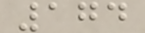174
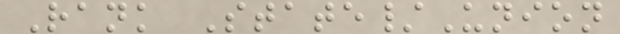Rank State/Union
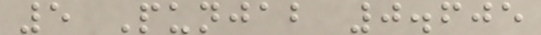5 Punjab 0.605
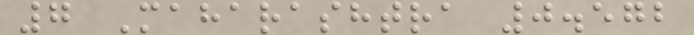7 Maharashtra 0.572
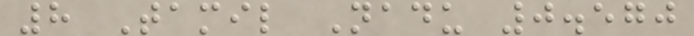8 Tamil Nadu 0.570
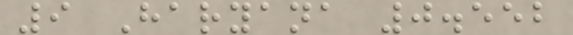9 Haryana 0.552
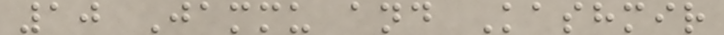10 Jammu and Kashmir
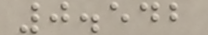0.542
